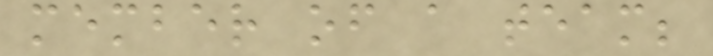member of a team;
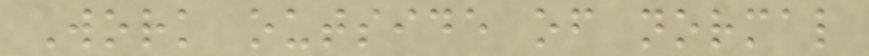Work outside of normal
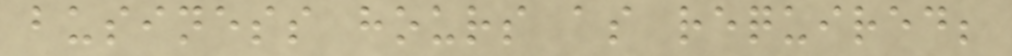business hours as required;
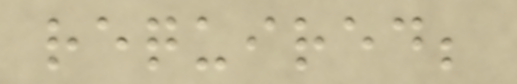required;
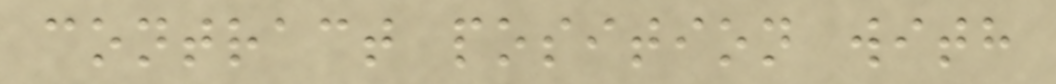contract position with
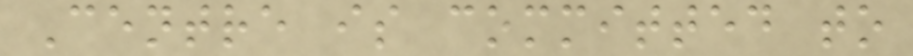Centre is committed to
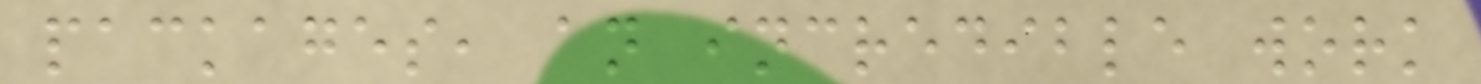packages, an incredible work
